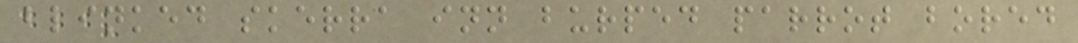blinked skerra inn burped parrot bored
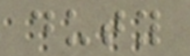duty
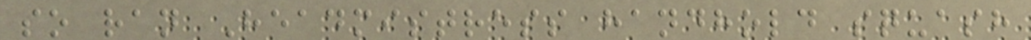so ran Headmistress handhold squash
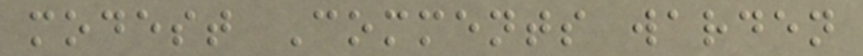modest Comments warden
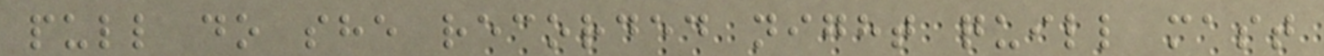pull do she recorded night quill mast
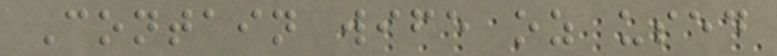Contain wife oz used
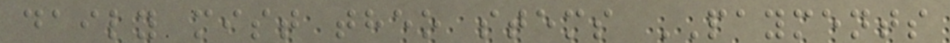daily mist theo stems PAYMENTS
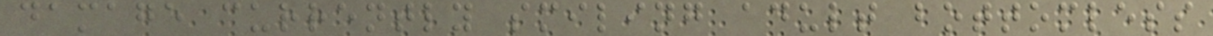damage currently smiling adult bottomless
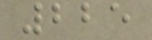225
